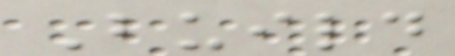Build
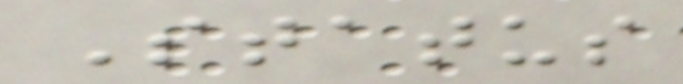Status
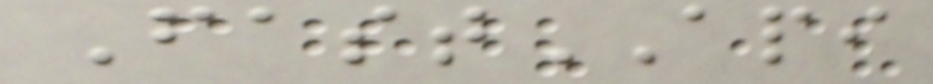FastAPI
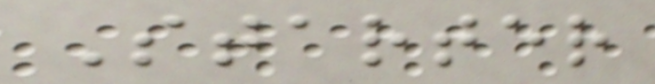Starter
